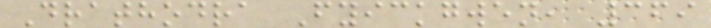Drathodra Fyickgwen, 369
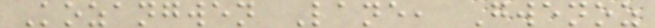Kozangwen Lane, Gwenoz
